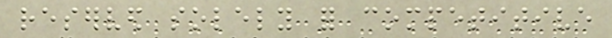reserved solely for competitive
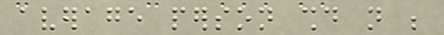average person should not be
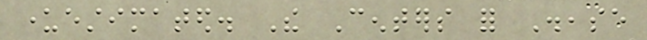underestimated. The Centers for Disease
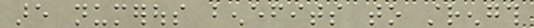are numerous benefits to strength
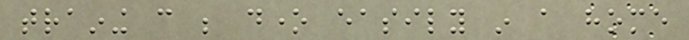training can be done easily in a home
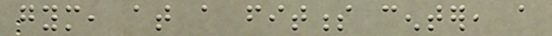gym, at a fitness center, a
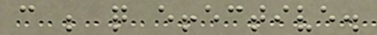can be quite effective.
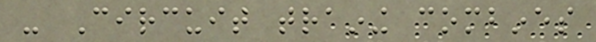- Circuit training combines
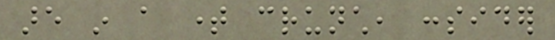are in a time crunch, consider
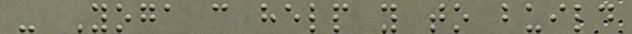- Yoga can help you to build
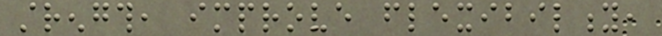strength, improve flexibility,
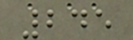245
